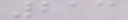213
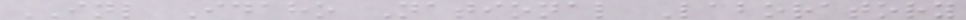INL Idaho National Laboratory
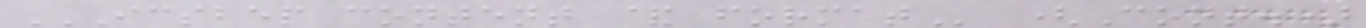ICSBEP CONTENT & FORMAT (Cont.)
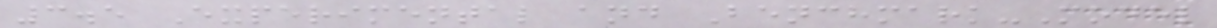3.5 Experimental and Benchmark-Model
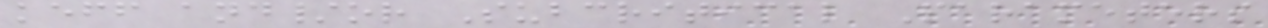keff and/or Subcritical Parameters
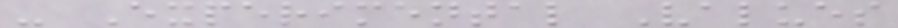- Experimental Values
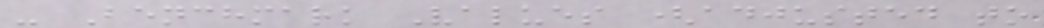- Benchmark Values (adjusted to
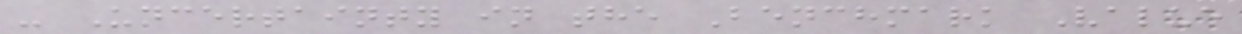- Uncertainty in the Benchmark Value
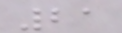21
